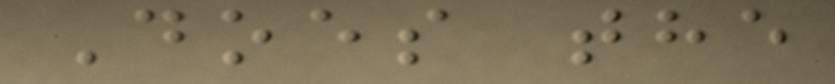Does the
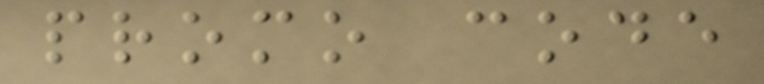promo code
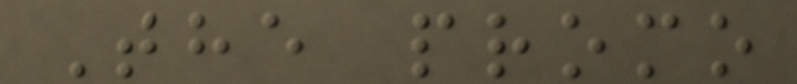The promo
